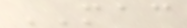MAC
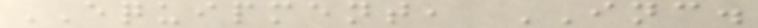EQUIPMENT, INC.
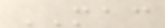MAC
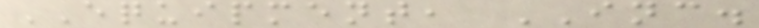EQUIPMENT, INC.
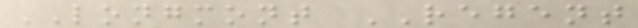LONGMONT REGENT
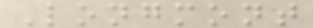Longmont
